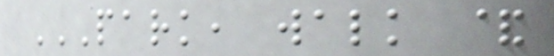PARK, WALK &
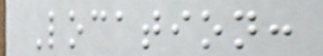Location:
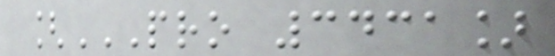[PRO 3431]
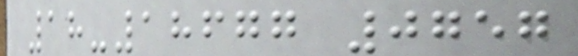18-18677 0757
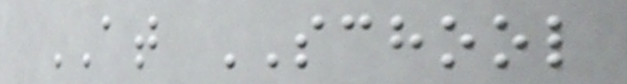AT SCHOOL
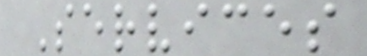Services
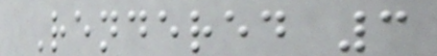Rendered 3
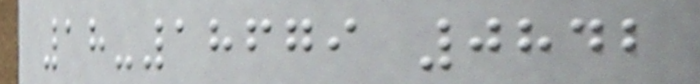18-18679 0842
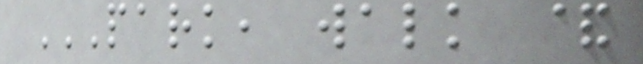PARK, WALK &
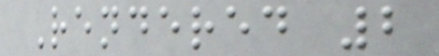Rendered 2
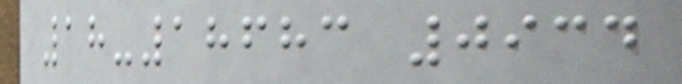18-18683 0934
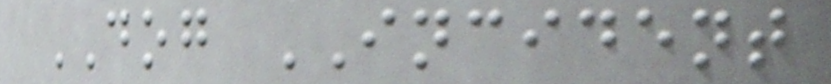DOG INCIDENT
